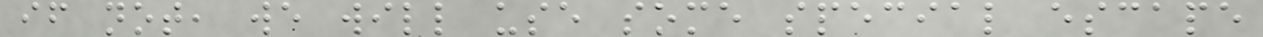if not, we will use some special escape
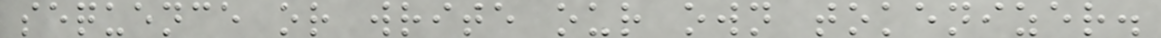sequence or write our own tokenizer.
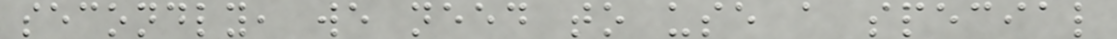secondly, we need to use a special
